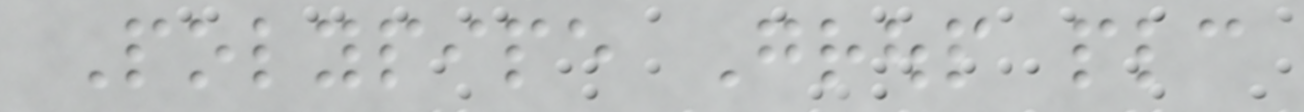Polypipe Group plc
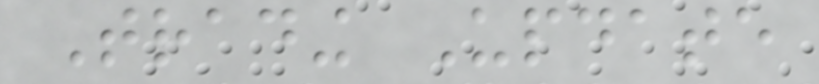Trading Update
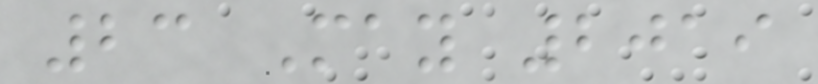23 May 2019
